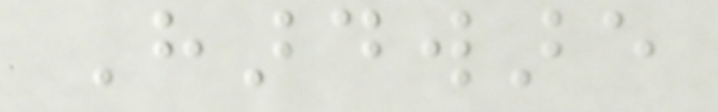Hardware
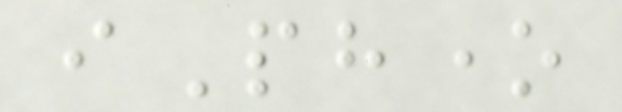iPhone
